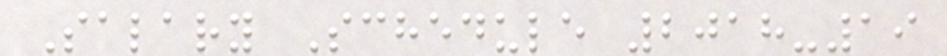Salary Schedule 2018-19
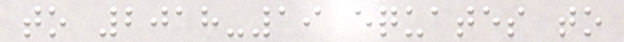to 2018-19 equates to
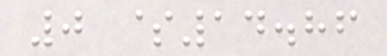0 $14.86
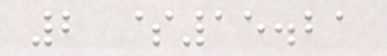2 $15.21
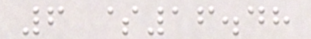6 $16.48
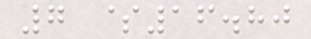7 $16.80
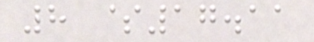8 $17.11
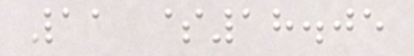11 $18.05
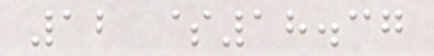12 $18.37
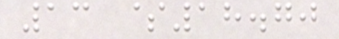13 $18.70
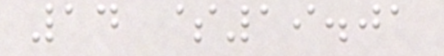14 $19.01
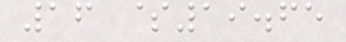16 $19.65
